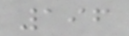196
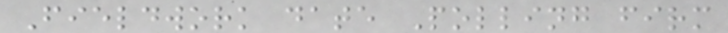Fieldwork date Polling firm
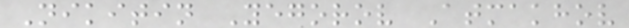Nikitin Yegorov Atmakhov
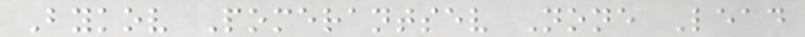Bykov Pomerantsev None Lead
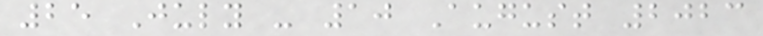25 July - 10 August 2023
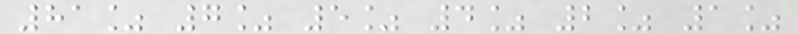81% 7% 5% 4% 2% 1%
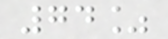74%
